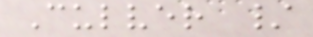Culver /
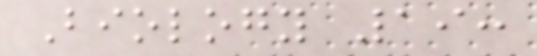Biology 19:
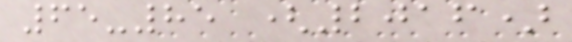65-85 (2016)
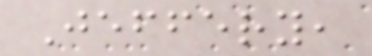Jeffery,
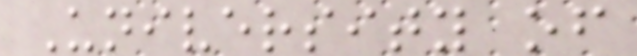University of
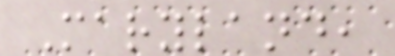Maryland,
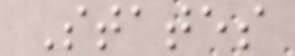States
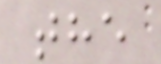the
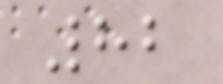82
